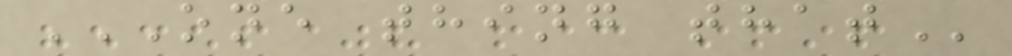ONE THING THAT
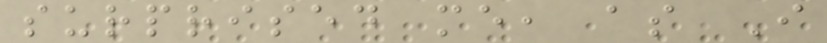surprised me, as I
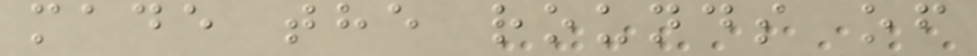made the rounds of
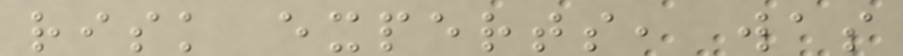risk experts, was
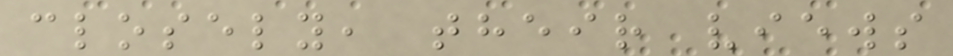closely, their views
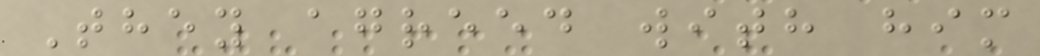They agreed with him
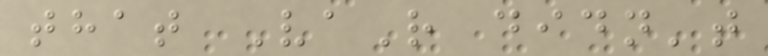that VaR didn't
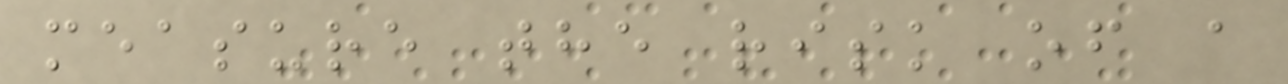measure the risk of a
